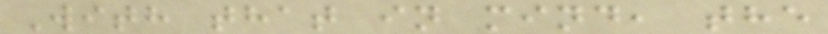With that in mind, the
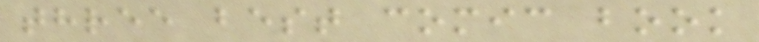three best comic book
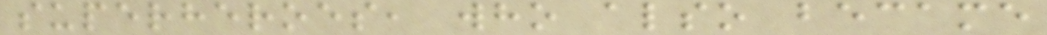superheroes, who also became
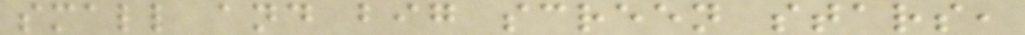small and big screen stars,
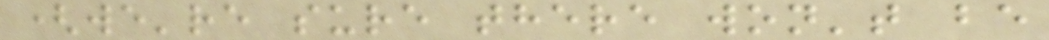(we're sure there won't be
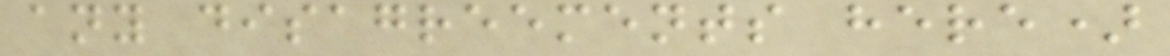any disagreements here)
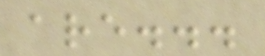are...
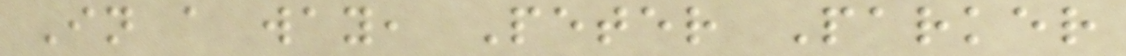In a way, Peter Parker
